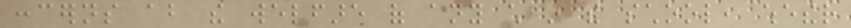concerns about the welfare of any child in the school, whether
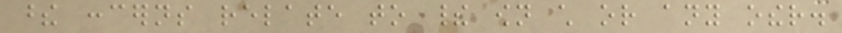these concerns relate to their own child or any other.
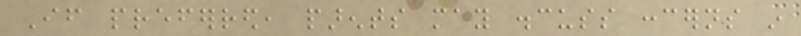If preferred, parents may discuss concerns in
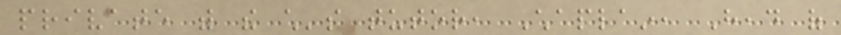private with the child's tutor, Chaplain, Head of
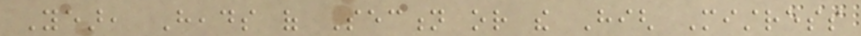Year, Heads of Section or the High Mistress
